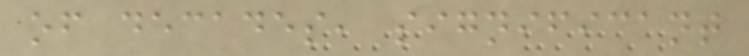of decades, significant
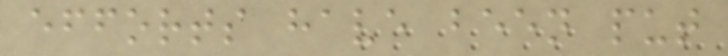efforts have been put
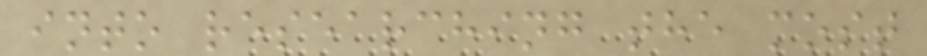into researching the most
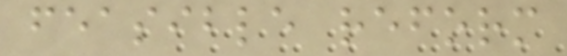feasible reform
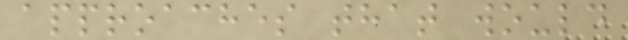approaches that would
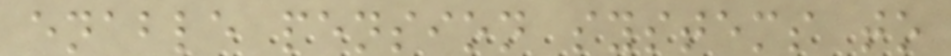enable pension systems to
